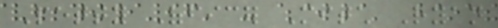Petty Officer Mitch Ryan
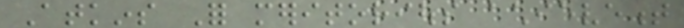Atkins For meritorious achievement
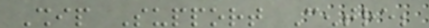Ship Support Centre;
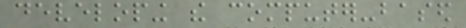developing the computer-based
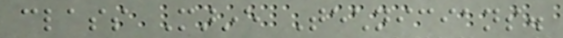class Marine Technicians.
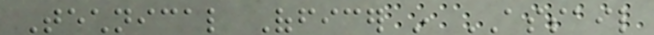Technical Officer in ASSAIL
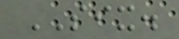SIX.
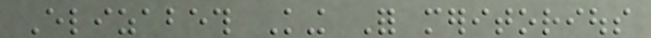Elizabeth King For meritorious
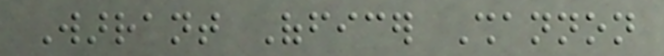Warrant Officer Shannon
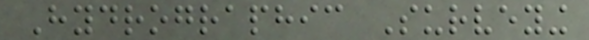Hydrographic Surveying
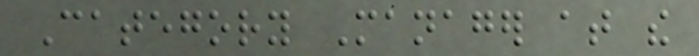Category Manager at the
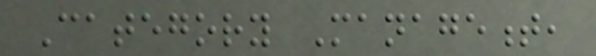Category Management,
